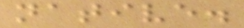native.
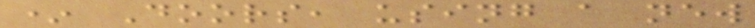* Doors, using a new
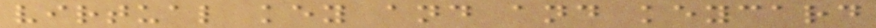virtual key and and keycard
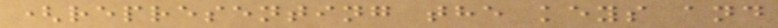(representing the keys and
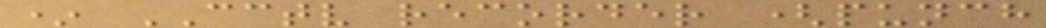* CCTV recorder (punch
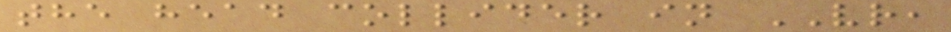the head collider in VR,
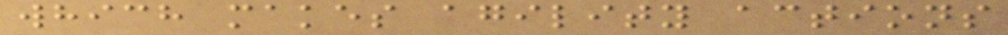which makes agility actions
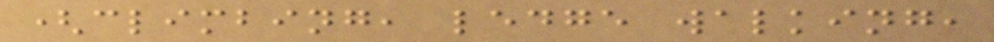(climbing, ledge walking,
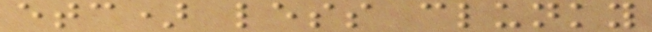etc) less clunky
